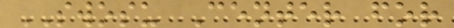SWOSU Center for
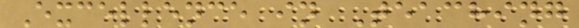Excellence in Teaching
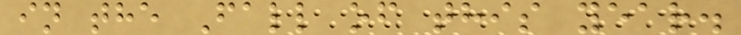in the Fall of this year.
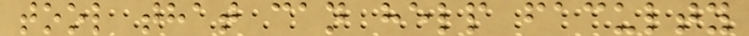tool that can help faculty
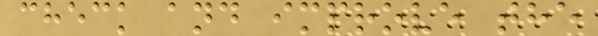check and improve the
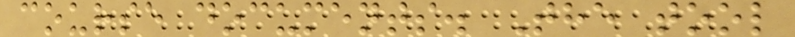course documents. The tool
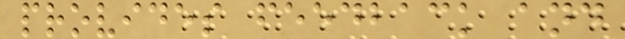provides feedback and
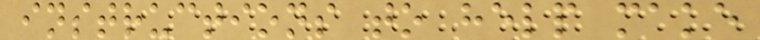instructions to help make
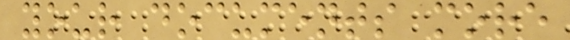your documents more
